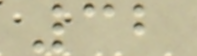32
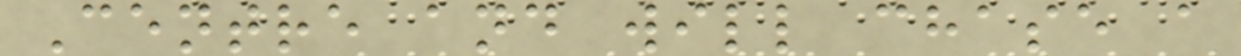Centre and will chase a
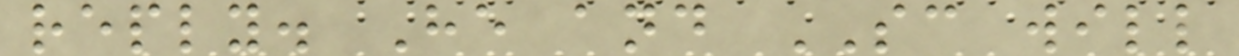reply. He and SC will
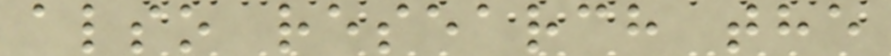also research the
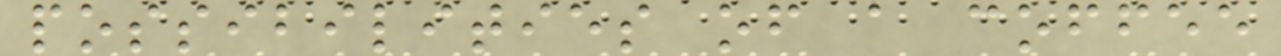possibilities of a coffee
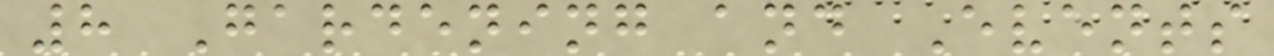8 Gardening and Events
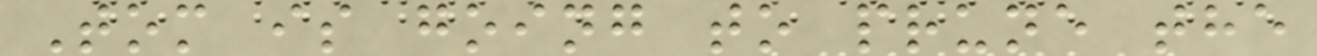Tom is going to prune the
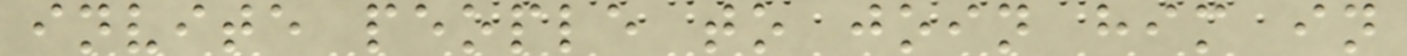invite people to join him in
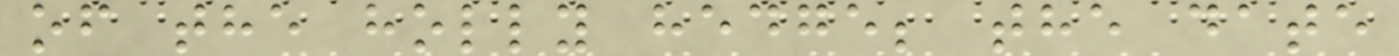of the holly hedge; the date
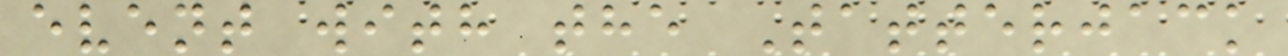event with the Tatterjack
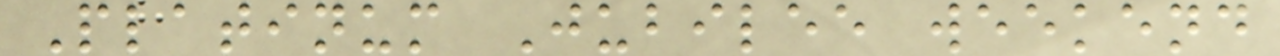Platinum Jubilee weekend
